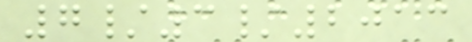7/3/2013
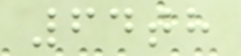64th
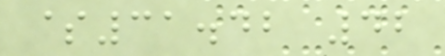$31.42 42
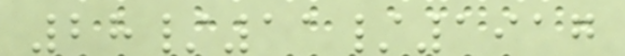28/11/1917
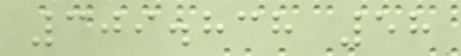309.838 58
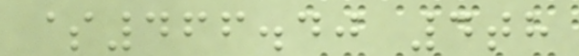$466.40 4th
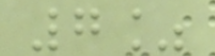7%
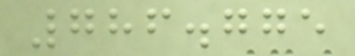786.775
